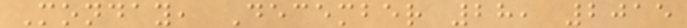Monday, December 28, 2015
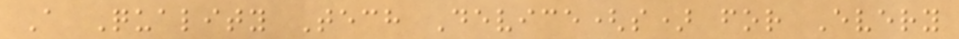A Quality Tech Device(s) for Every
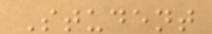Student
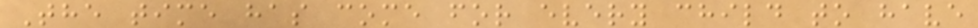The time has come for every child to have
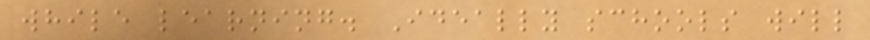while learning. Ideally schools will
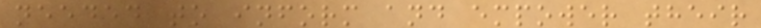needed to inform and empower their
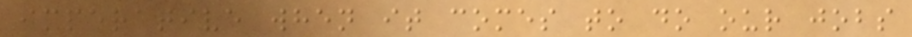imperative when it comes to do our jobs
